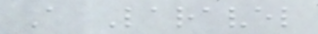A Laravel
